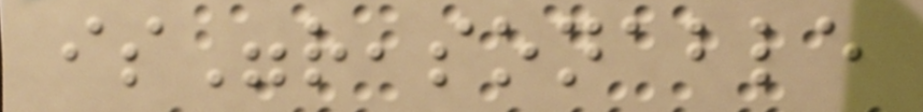is"reasonable
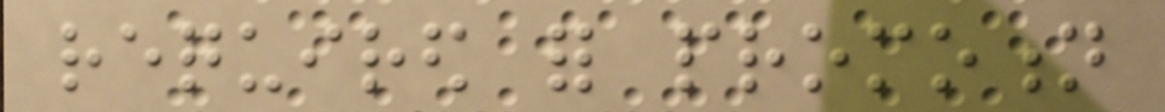required for promotion
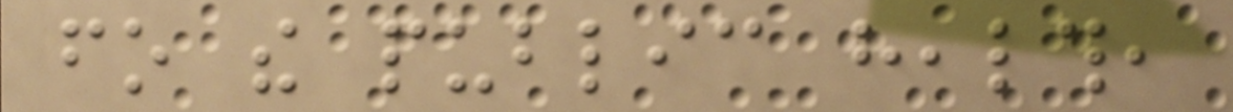fo the public health,
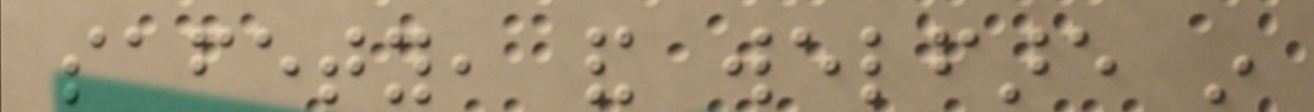safety, and welfare in
